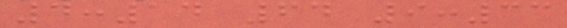4:14 64 9:33
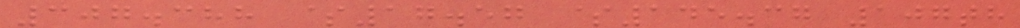307.388 $17.57 $145.37 107th
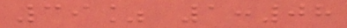39% 1:08
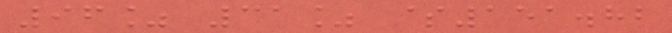96% 31% $151.82
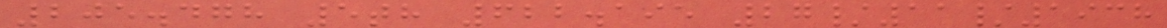205.478 5th 622.195 27/11/1938
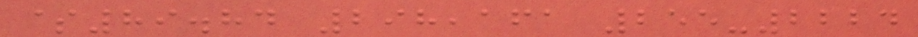$89.84 298,161 255-2224
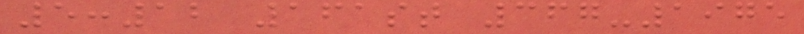5:12 161st 367-1975
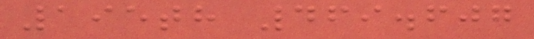195th 469.607
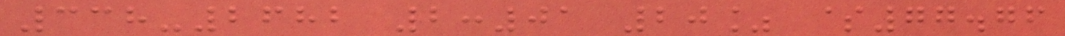338-2682 2:01 20% $77.76
